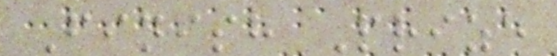Finish Prize
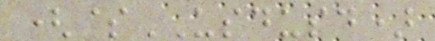($USDUSD)
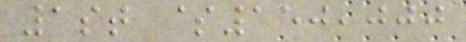1st $150,000
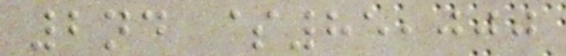2nd $85,000
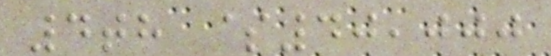4th $40,000
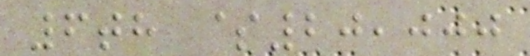6th $20,000
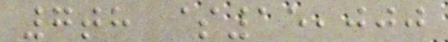7th $15,000
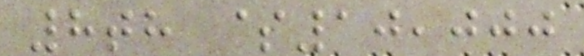8th $10,000
